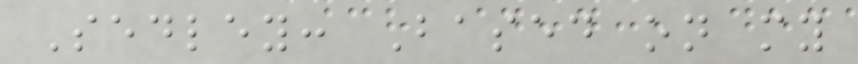Sedley: Based on my
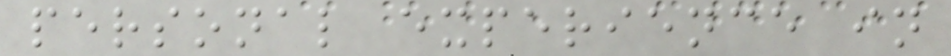personal experience in
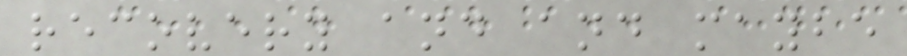recovery and and maybe
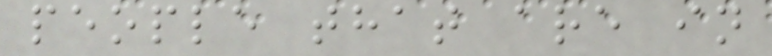people that are in
